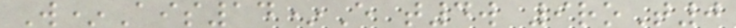W*Ais14*E t4w 9roT0
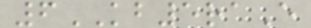6KB5raE
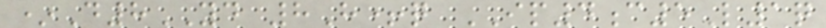*D8YD 8H+q IP4c5L1q
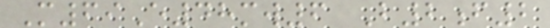M69E48mw6 B2f2
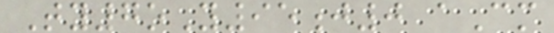Ty7oY95j0 aCm
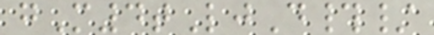gM4tLjD#/
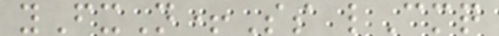yFxN+Ss lCmq
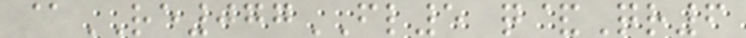@RE077FL5 q&Qr6
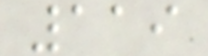119
